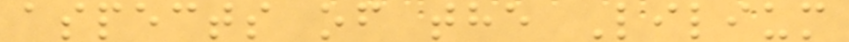aspects of the Lilium
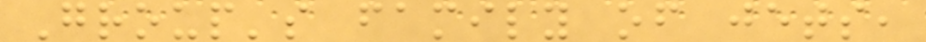Group's family of jets,
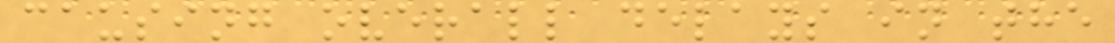causing overall delays in the
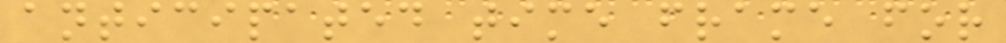anticipated time frame for
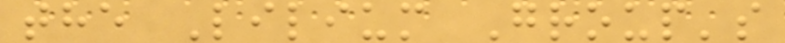the Lilium Group's
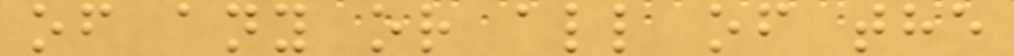of any or all of the
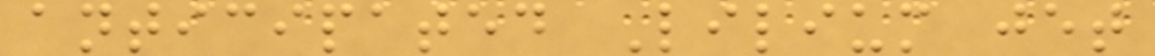anticipated Lilium jet
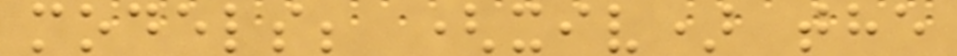models; (xiv) the
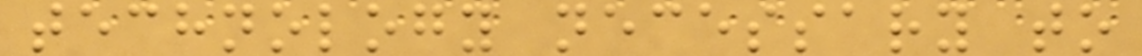technology necessary to
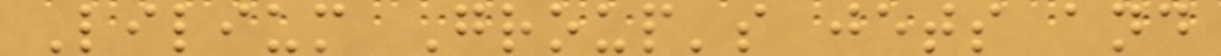Lilium Group's jets and
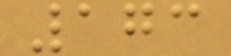173
